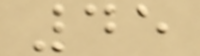45
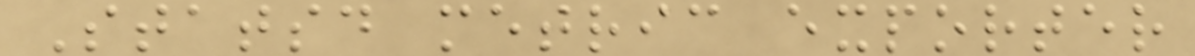Statsd metric exporter
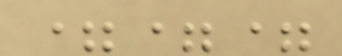===
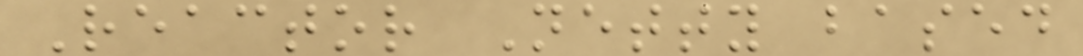Reactor Netty based
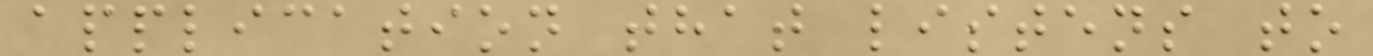application that listens to
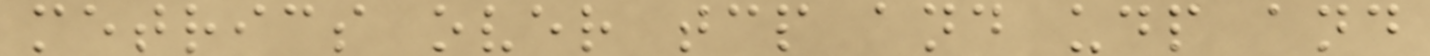metrics over tcp and udp and
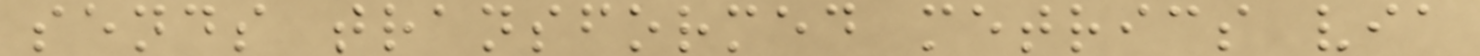sends transformed metrics via
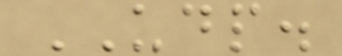UDP.
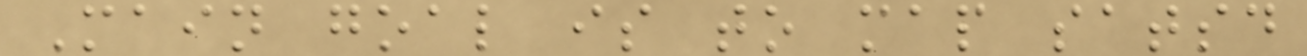Main goal is to map satsd
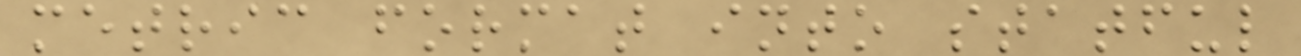metric format into statful
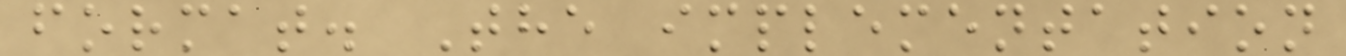format. The implementation
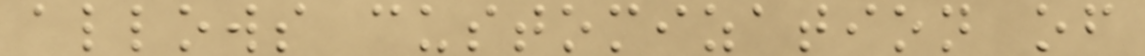allows customization of
